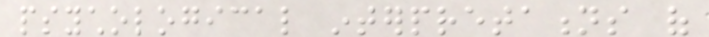psychological interpretations of
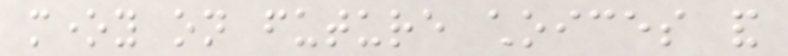money on future choices and
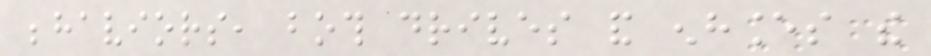behaviors, both drives and enhances the
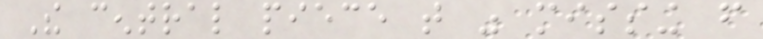The central piece that was missing from
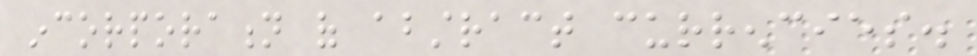incorporation of abstract currencies.
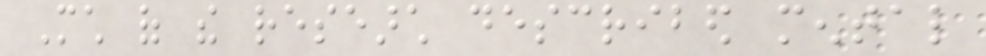Much of the research described mental
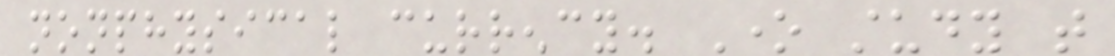nonphysical currency. One study that
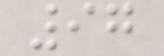97
